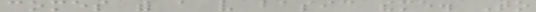comes with a very basic theme. To
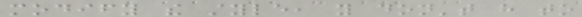modify the style, you don't have to
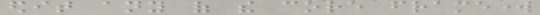edit any of the core framework
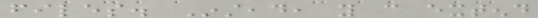files. Instead, you can extend
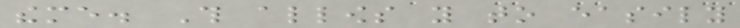theme. This allows you to easily
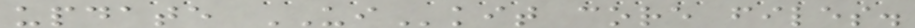update UIkit core files.
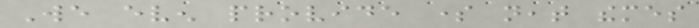We even provide some neat themes
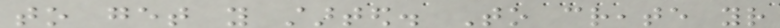to get you started. To create your
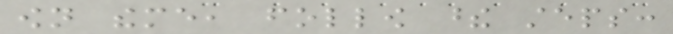own theme, follow these steps:
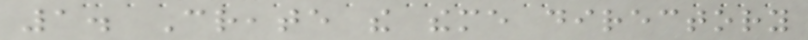1. Create the theme directory
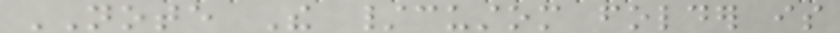NOTE The /custom folder is
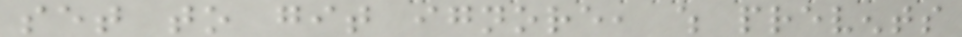set to git ignore, which prevents
